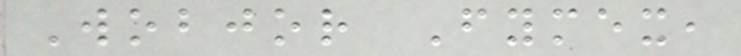Wobjor Fymex,
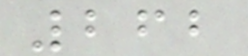262
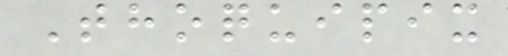Thoquipix
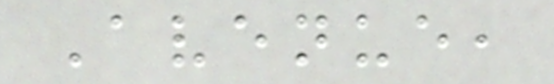Avenue,
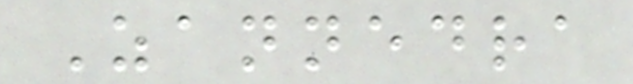Zannedra
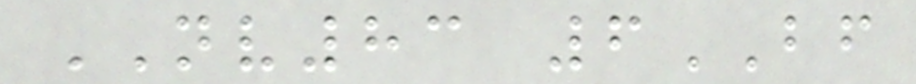NV83 6BF
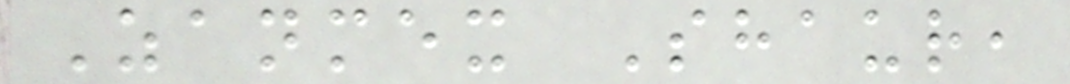Zanmex Shaur,
